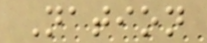Nation
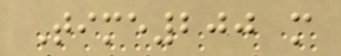Time200 m
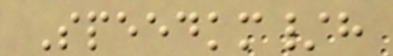Speedkm/h
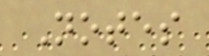Notes
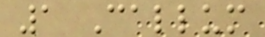1 Callum
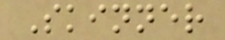Skinner
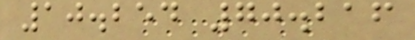10.254 70.216
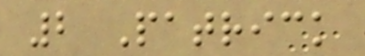2 Patrick
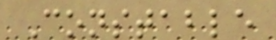Constable
